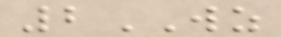2WZ
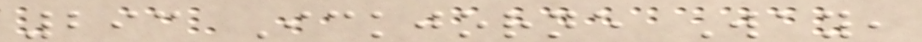293 Ickjorne Way,
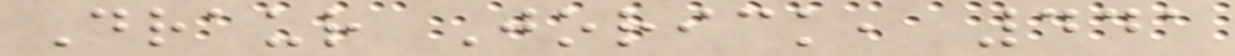Draur Jorick, 441
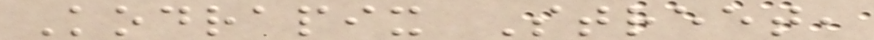Kodrapix Street,
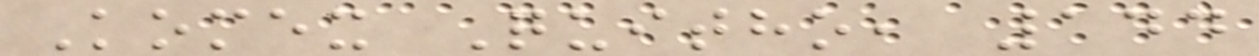Komex Quitho, 144
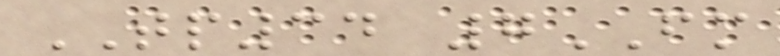TP34 7FM
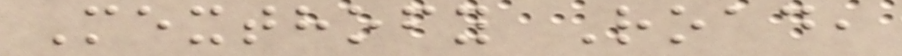Mexthofy Road,
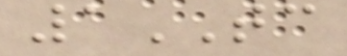1TC
